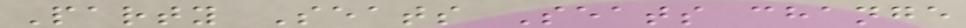Party Seats Seats change
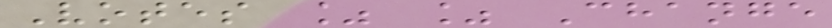Votes % % Change
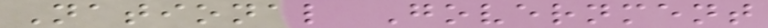National Government
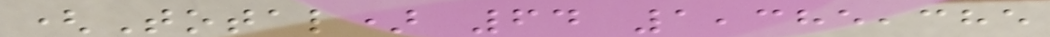(Total) 64 1,385,385
